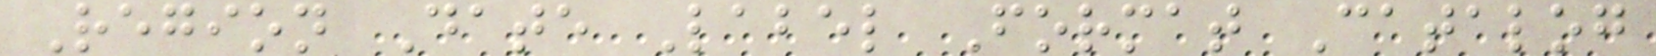Region Date Label Format Catalog
